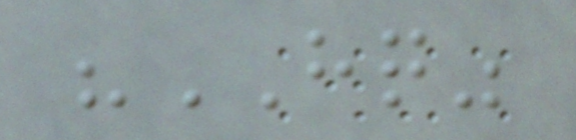"HQ"
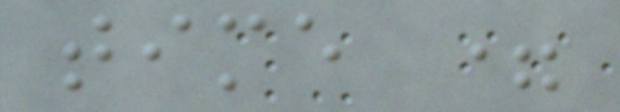time =
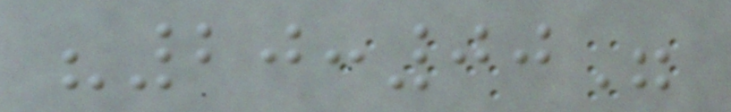"20:00"
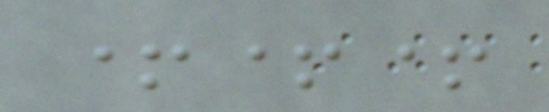+++
